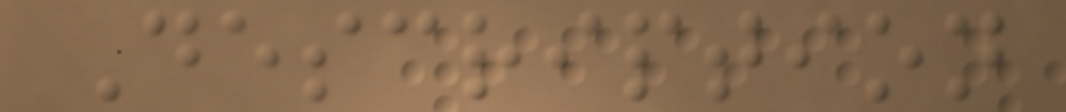Description
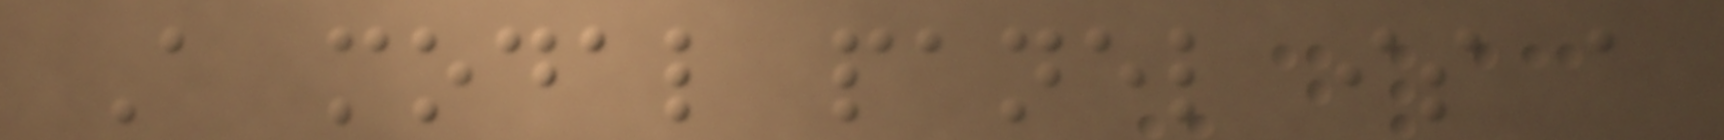A modal panel is a
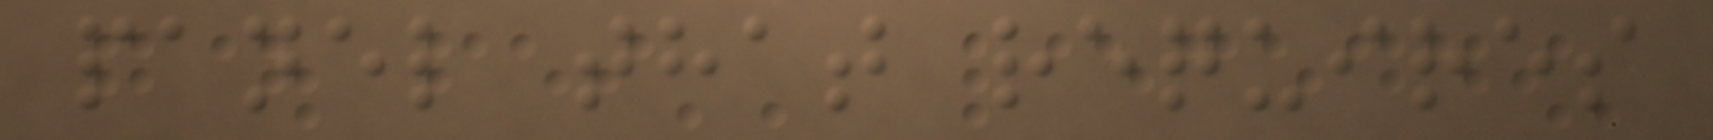panel that requires
